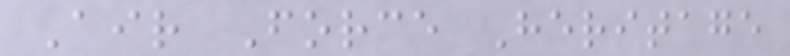Air Force Heritage
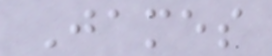James
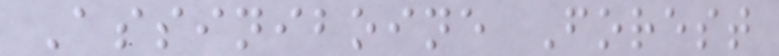Assiniboine Forest
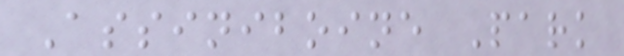Assiniboine Park
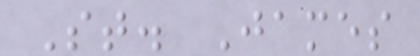St. James
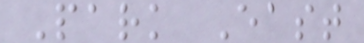Park East
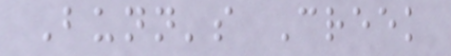Bunn's Creek
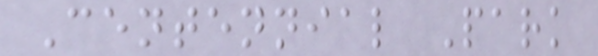Centennial Park
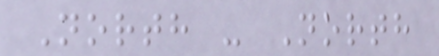North - North
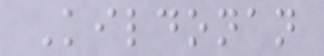Kildonan
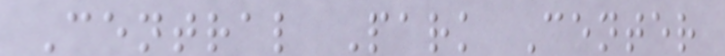Central Park Center
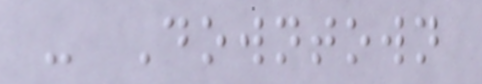- Downtown
